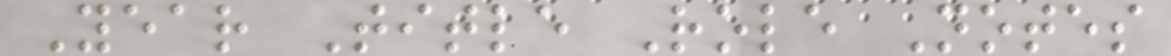Year Title Role Notes
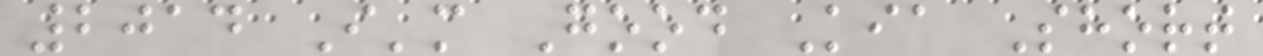2014 I'm Good Kia Short
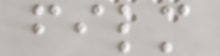film
